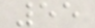55
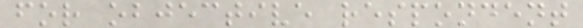for objective respondent
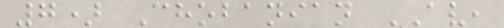7) Chobanian AV,
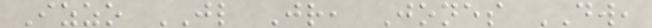Izzo JL Jr, Jones DW,
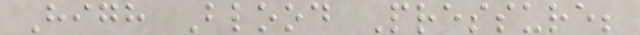High Blood Pressure;
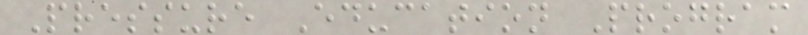Pressure Education Program
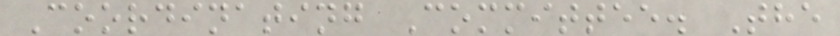Coordinating Committee. The
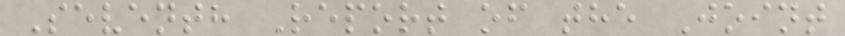Seventh Report of the Joint
